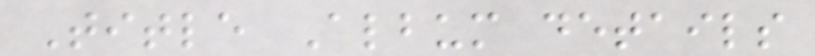Title Album details
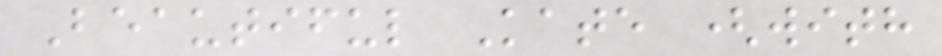Beautiful Kate (with
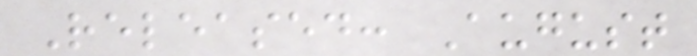Released: August
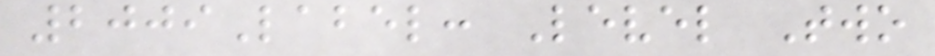2009Label: Level Two
